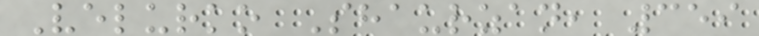Velurko Shaurzan, 359
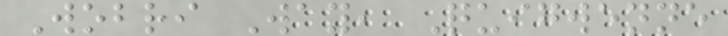Wobri Way, Quigwenne
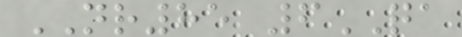NR85 6QA
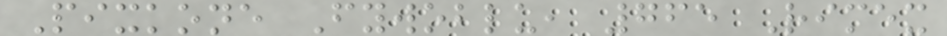Pixkone Fywoblu, 765 Rimex
